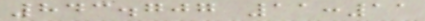843.707 11:11
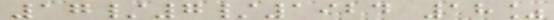17/7/1924 18%
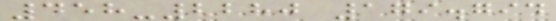458-2280 179.794
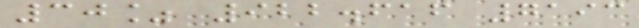30% 922.616 7193
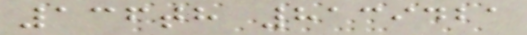136th 8139421
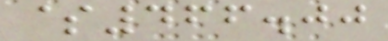$466.00
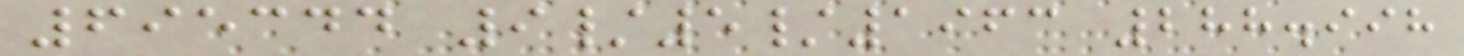695344 9/5/1963 288.998
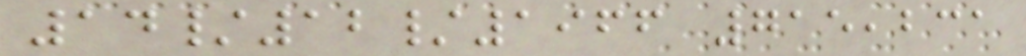14/12/1966 715,231
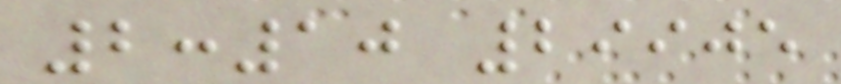2:10 29905
